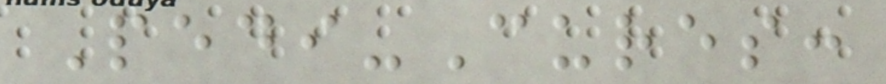Pedi-Cures:
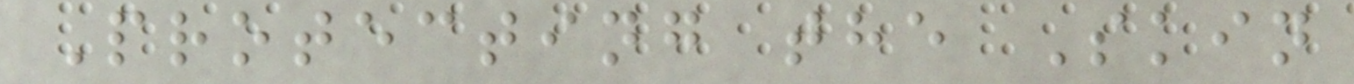Protecting the Skin
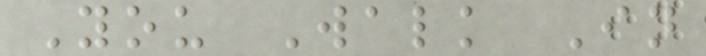You Walk In
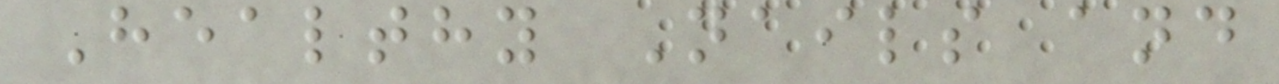Healthy Nails and
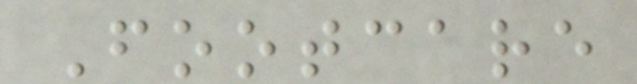Footcare
